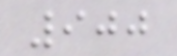900
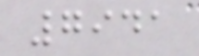7941
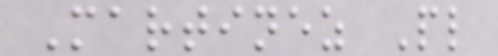Martinez Pl
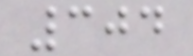304
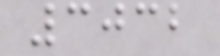3032
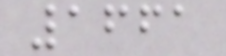1661
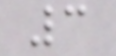3
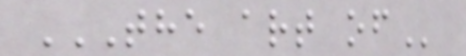THE ART OF
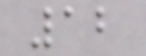12
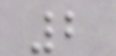2
